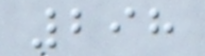298
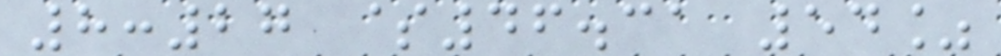8:27 $46.31 54%
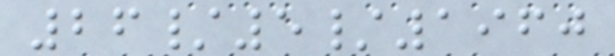26/5/1960
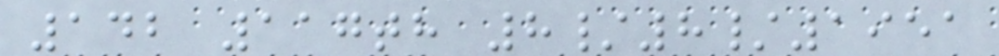142 117th 8/8/1951
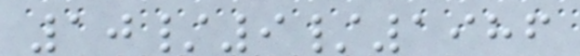10/9/1986
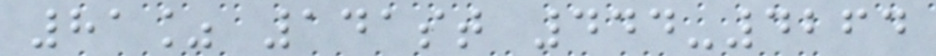81% 141st 444-4264
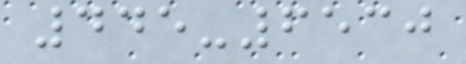445-6530
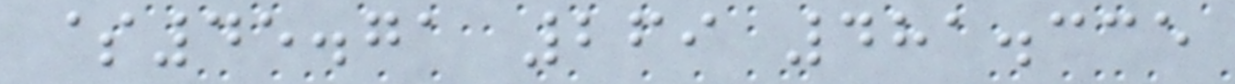$45.71 269 481.335
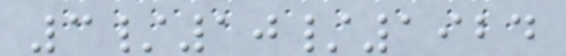3/10/1924
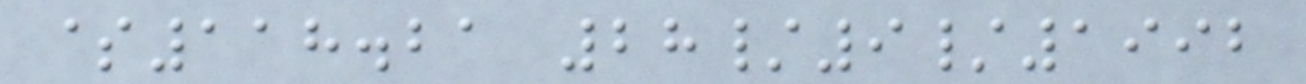$118.21 28/9/1992
